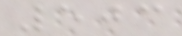503
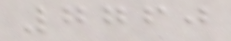7760
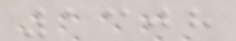1308
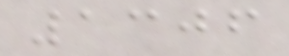1306
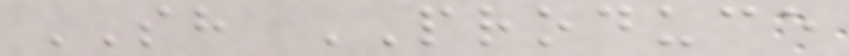SH PRODUCE
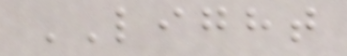LIGHT
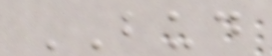BUD
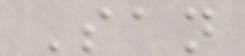San
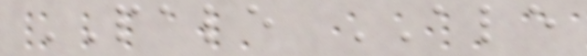PALE ALE
